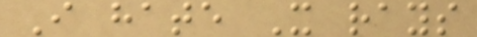I hate X rays
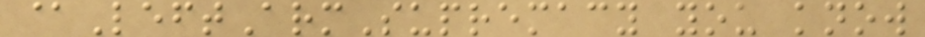@LeftArmSupremacy you know
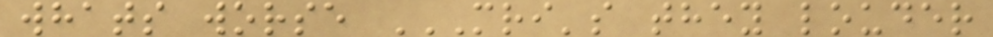whats worse MRI'S THEY LOUDER
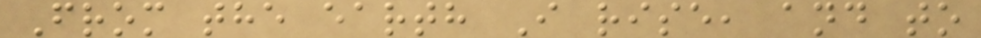From the earth I rise, and to
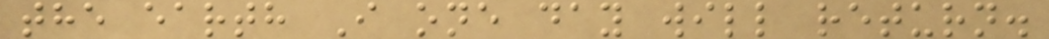the earth I one day will return.
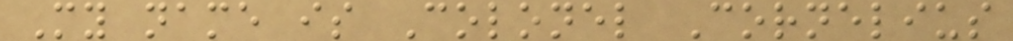My name is Colonel Cornelius
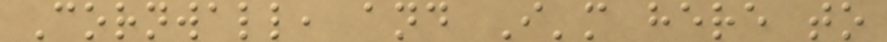Cornwall, and I'm here to
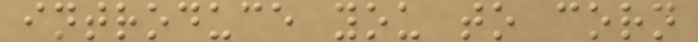introduce you to corn
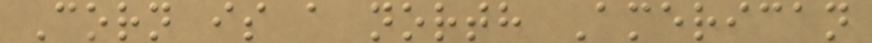Corn is a north American
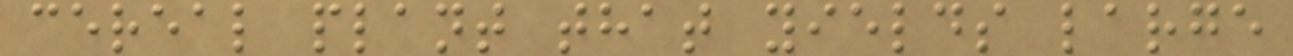cereal plant that yields large
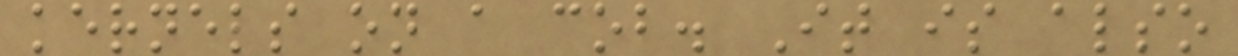kernels on a cob. It is also
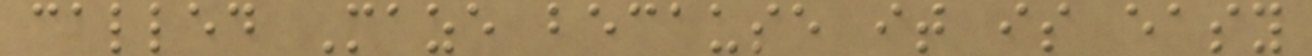called Maze because it is easy
